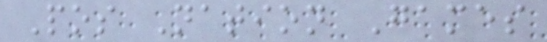Pos Nation Games
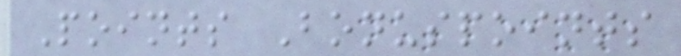Points Bonuspoints
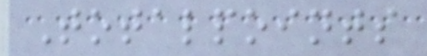Totalpoints
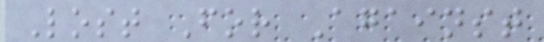Lost For Against
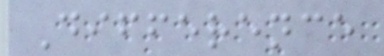Difference
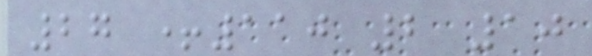27 +110 2 10
